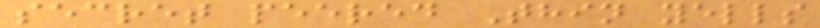secret peered Thin yells
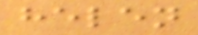helen
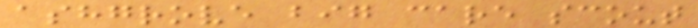ashgrove big care scout
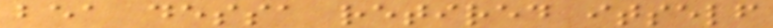bea dessa retired itself
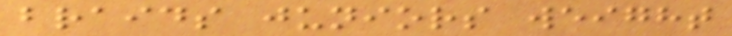braids juniors weight
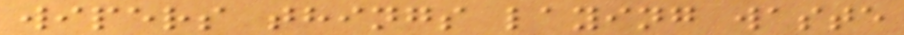wipers things laying waste
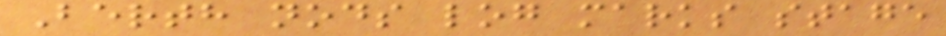Berth nods log marks stage
